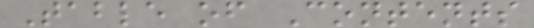Table of Contents
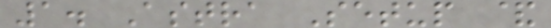1. Astra Setup &
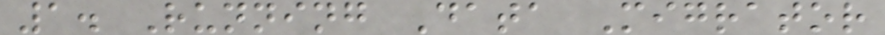1. Running Data Migrator
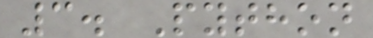3. Python
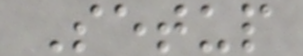Setup
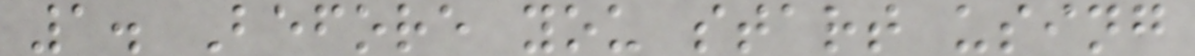1. Before you start using
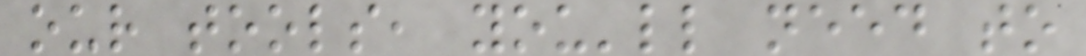our tools, you'll need to
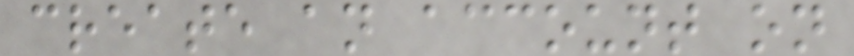create an account on
